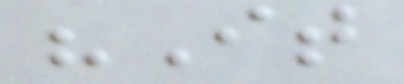"It
